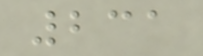231
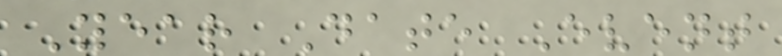Year Date Event
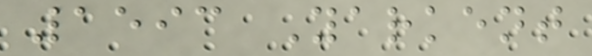1593 Yarkent
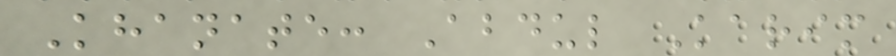Khanate: Abdul Karim
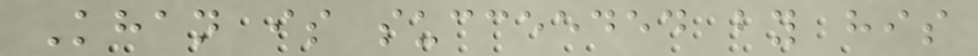Khan is succeeded by his
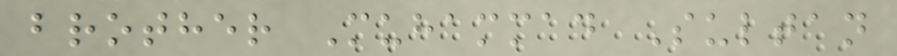brother Muhammad Sultan
